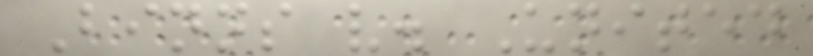Binns v. United
